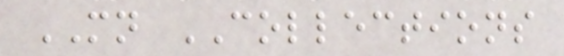MN COLLECTIONS
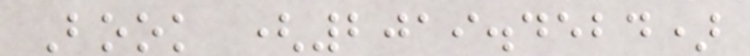Book (2019.4524)
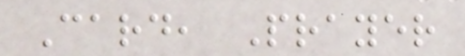Card, Prayer
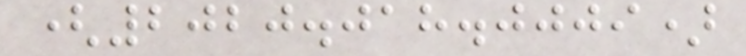(2020.018.0009)
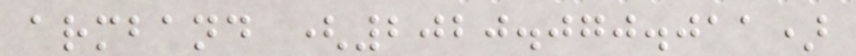armband (2020.070.011)
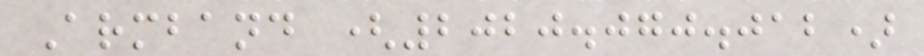Armband (2020.070.012)
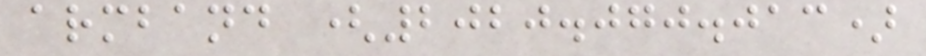armband (2020.070.013)
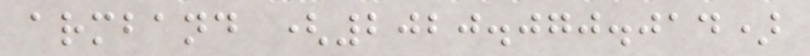armband (2020.070.014)
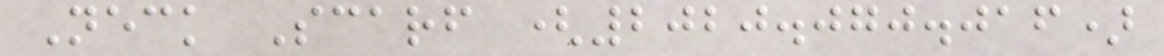Neck Scarf (2020.070.016)
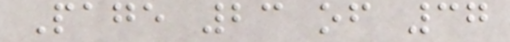Page 23 of 37
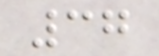37
